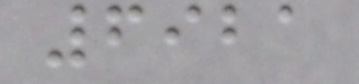6921
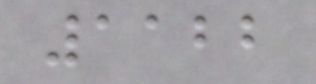1122
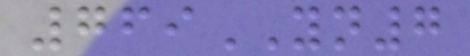769YN7
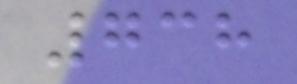738
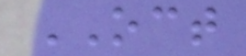OCT
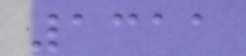1311
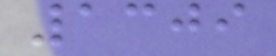1309
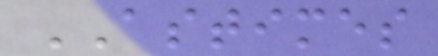ASTIMES
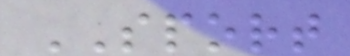SPORT
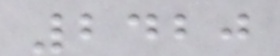2420
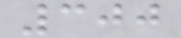300
